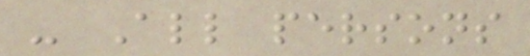- All persons
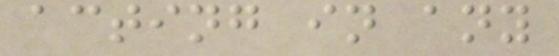acting in any
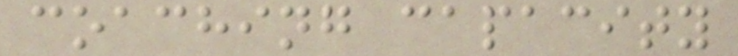coaching capacity
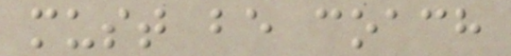must be coach
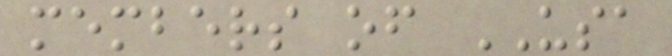members of USA
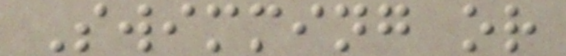Swimming or
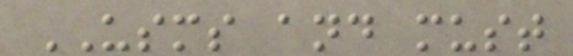USMS and must
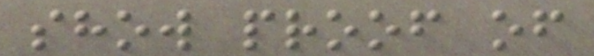show proof of
